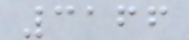3166
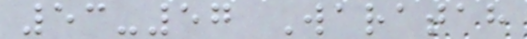53-57 Waratah
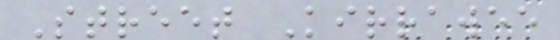Street Kirrawee
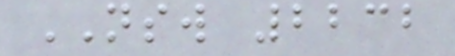NSW 2232
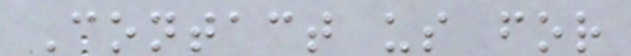Contact us for
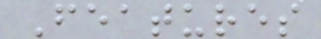Features
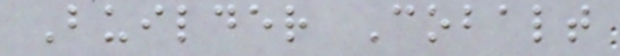Builder Cobalt
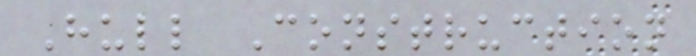Hull Construction
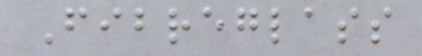Fibreglass
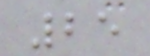25
